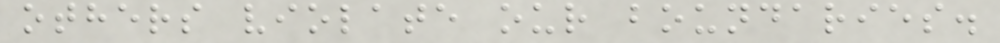others violate our boundaries.
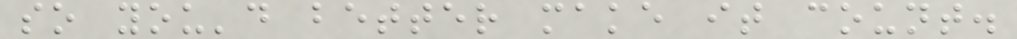so you'd better make it count.
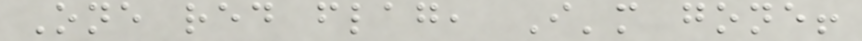One red flag, I'm gone!
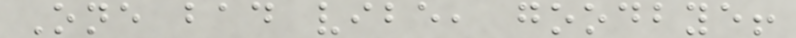One bad vibe, goodbye!
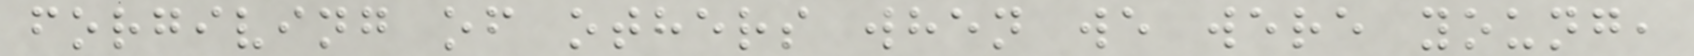forgiving of others when we were young,
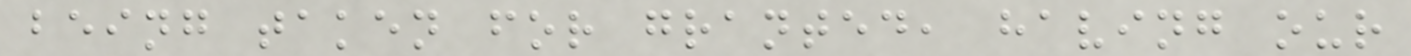being taken for granted, having our
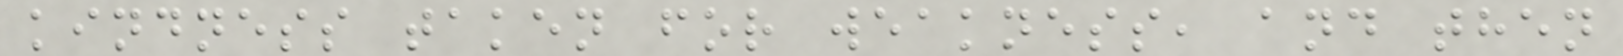kindness taken for weakness, and then
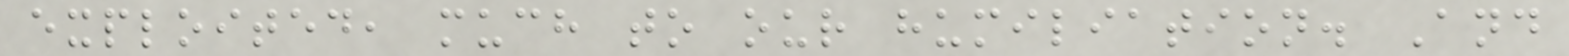exploited, much to our humiliation. And
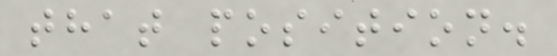that position.
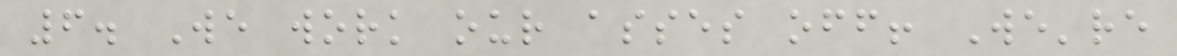6. We work our asses off! We're
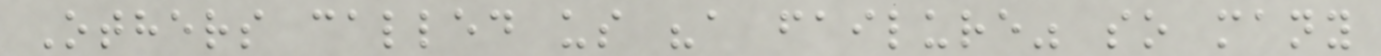Others called us "a failure" so many
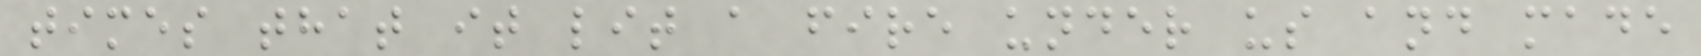times that it lit a fire under us and made
